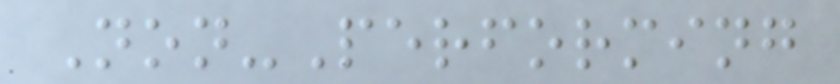Non-Performing
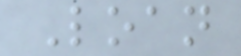Loan
